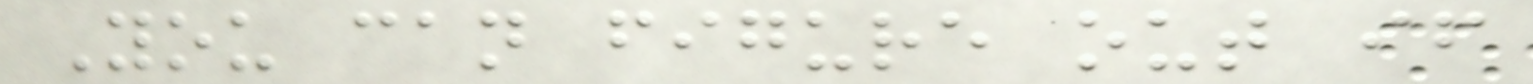You can figure out if
